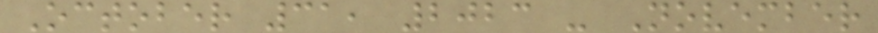October 31, 2023 - November
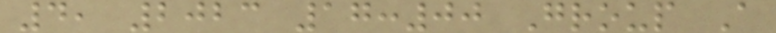4, 2023 17:00 Group A
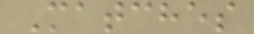Matches
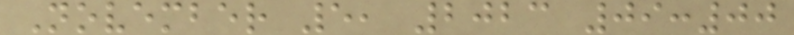November 5, 2023 09:00
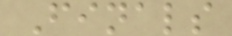Finals
